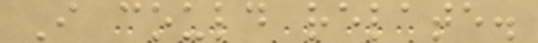I could relate.
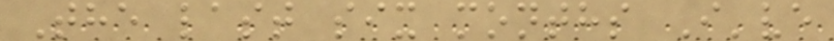The last six months I've
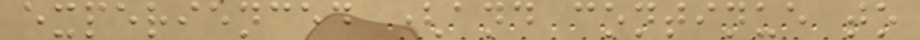experienced (and continue to
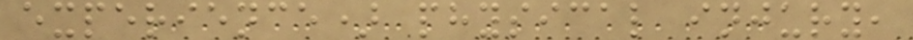experience) physical injury,
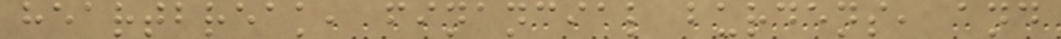heartbreak, financial burdens, and
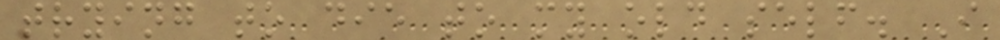trying to die to my old self. I
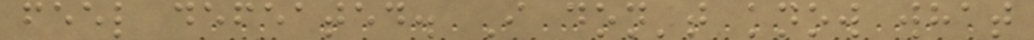feel defeated. I don't know what
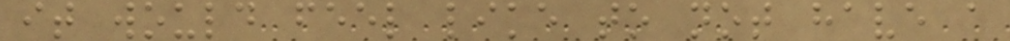it would feel like to not have a
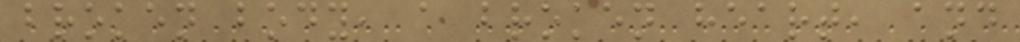broken body, a broken heart, and
